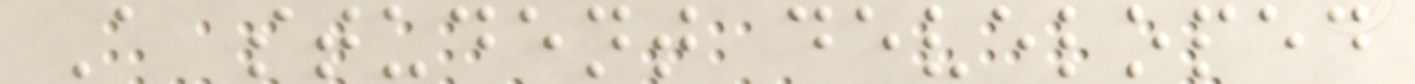A student developed
